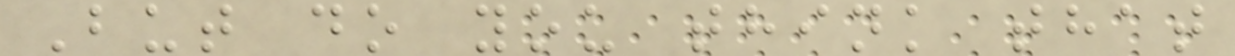But do you think that
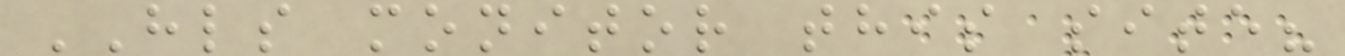HLS monitor this site?
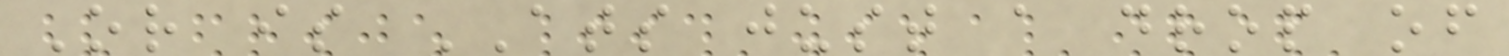Or is ATS just a drop of
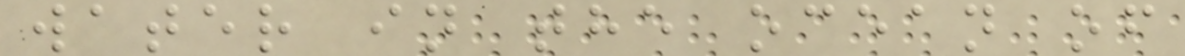water in the ocean of
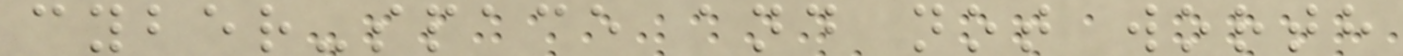cyber-space and not worth
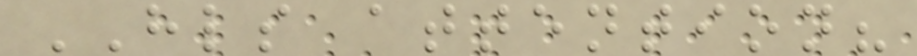HLS attention?
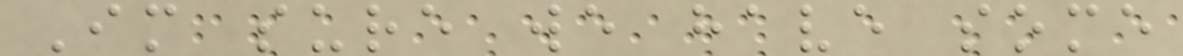Im sure we have some
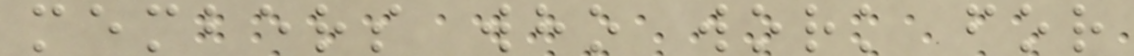members who work for
